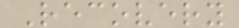Recovery
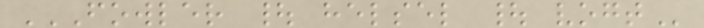FOWLER | HELSEL | VOGT
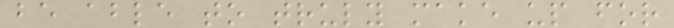be able to truly make up for
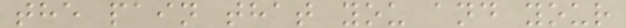the pain that you and your
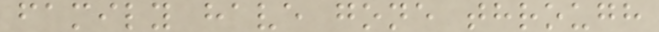family have gone through
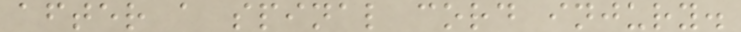after a spinal cord injury.
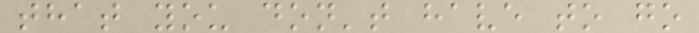that you don't have to go
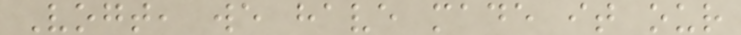Vogt, we have made it our
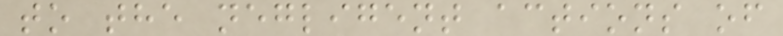to the negligent actions of
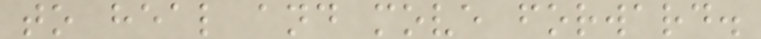to heal and move forward.
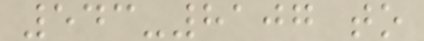543-8107 to
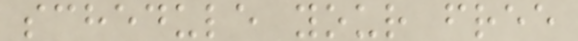schedule your free
